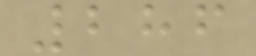286
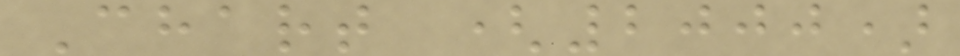Chart (2000)
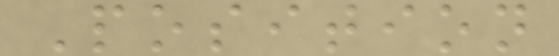Position
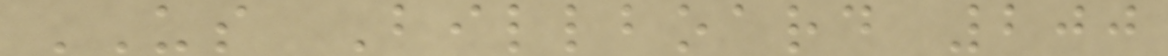US Billboard 200
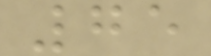75
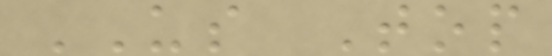US Top
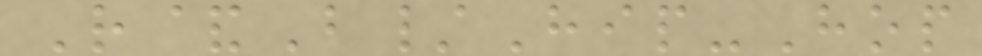R&B/Hip-Hop
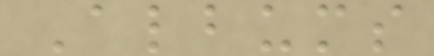Albums
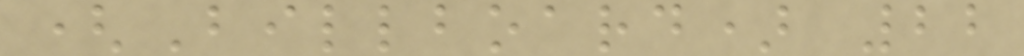(Billboard) 22
